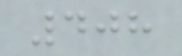408
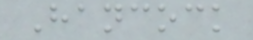Hancock
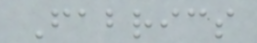Fabrics
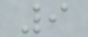9
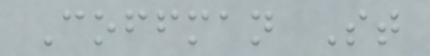Coffman St
